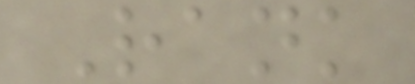Rank
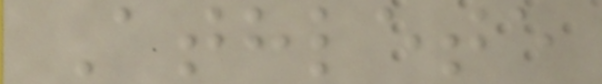Athlete
